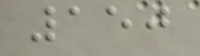150
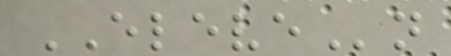ELEVEn
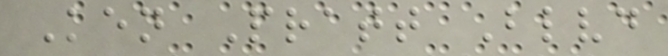Ken Pratt Blvd
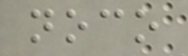noco
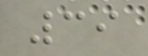39
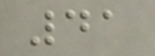41
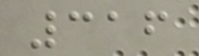316
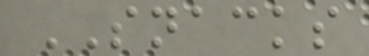SNACKS
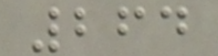264
